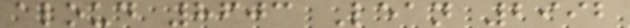aloud 8603 Lean 2992
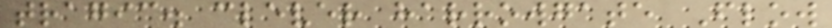tragic. clever harrowgate Flow
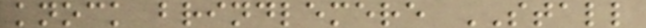knock brindlemere STALL
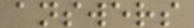answers
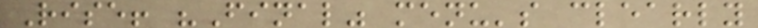Rise! "Final" menu's clearly
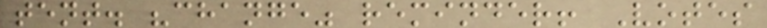tent. "change" reminder! Votes
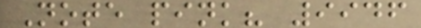Note pink? 9946
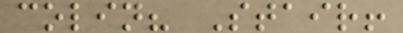colin? Stair!
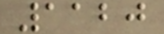1120
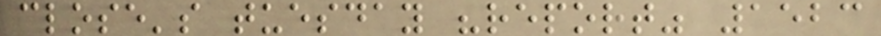close's tuesday "report" 1523
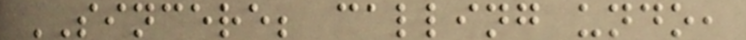SINCERE; calling undo,
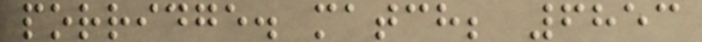porridge. match; 6853
